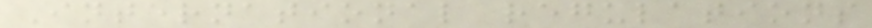International regulations
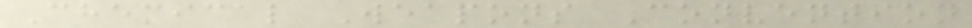Chemical Weapons Convention
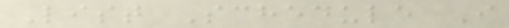List Schedule I
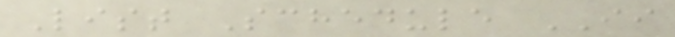List Schedule II
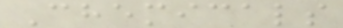Chemicals
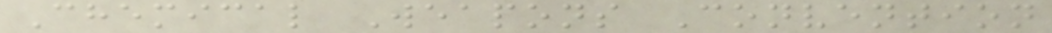Chemical Weapons Convention
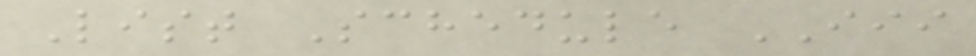List Schedule III
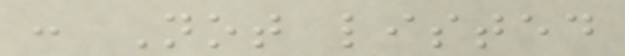: Not listed
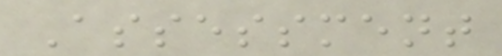Assessment
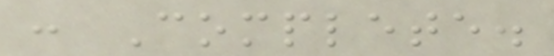: Complete.
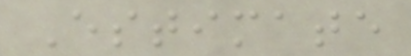Estimate
